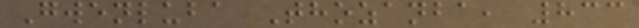Gwenluba Thozanba, 833
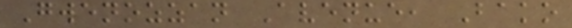Gwenozzan Avenue, Bako
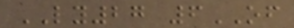LY27 6OF
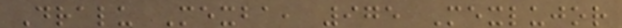Dralu Mexba, 975 Mexlujor
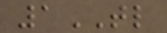1TL
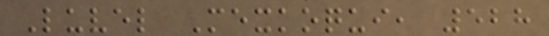Luvel Mexkoqui, 528
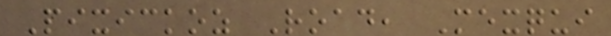Pixickoz Road, Mexqui
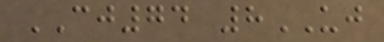CJ74 8UJ
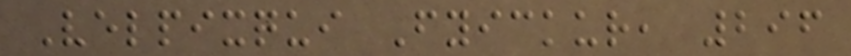Velpixqui Fyickur, 296
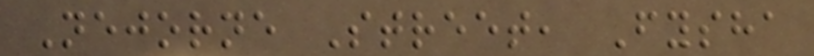Nejorne Street, Fysha
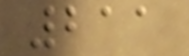211
